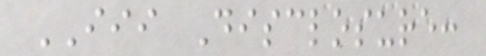III Disclosure:
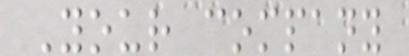Your company
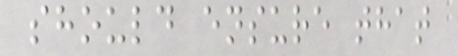should ensure that
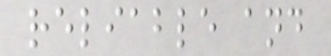reliable and
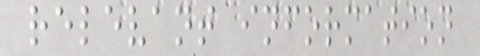relevant information
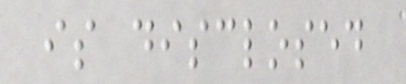is disclosed
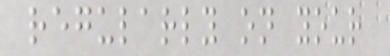regularly on your
